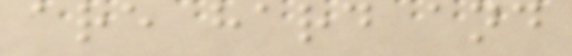are hard and
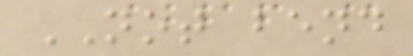NOT bend
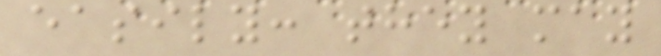easily: they may
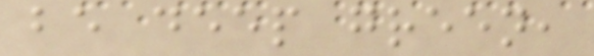be deep green,
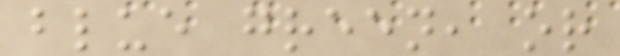blue green, or
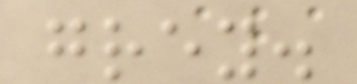grey.
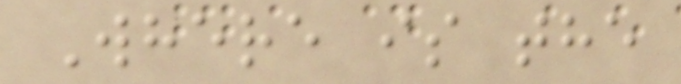Where is the
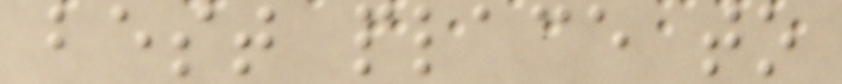best place to
